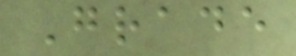Grade
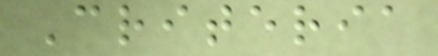Criteria
